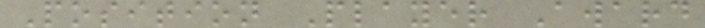Position Player Award
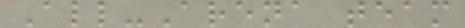All-Arena team
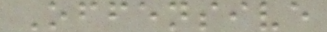Offensive
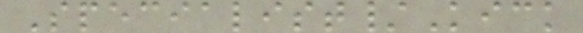Specialist/Kick
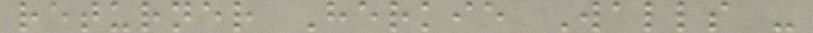returner Herkie Walls -
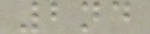2nd
